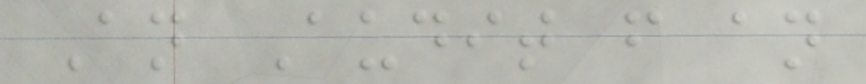An Audit from an
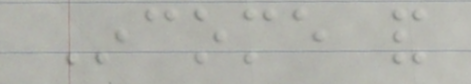Income and
